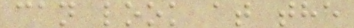can look at the
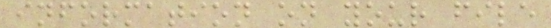information on your file
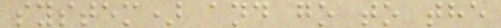system) and go to the
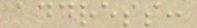address:
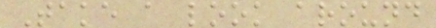Take a look around
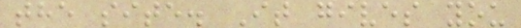the site. It gives you
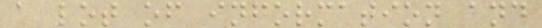a lot of information and
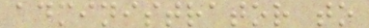administrator to
